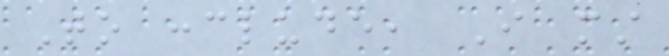To conclude, I must
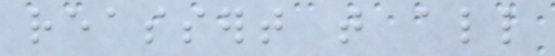reassert that all
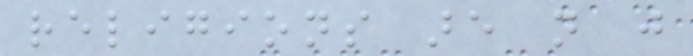religions are not just
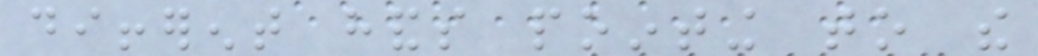different hands pointing to the
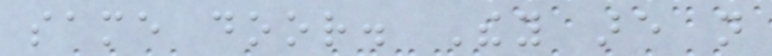same door. They are not
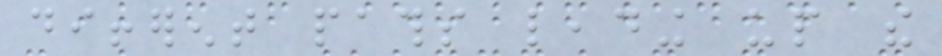different paths leading up the
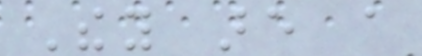They are a
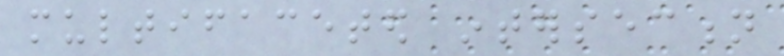multifaceted intersection
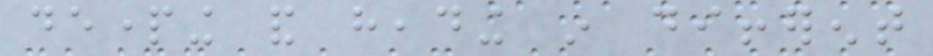departing and heading in different
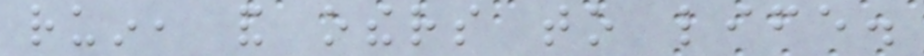ruin, and others to life.
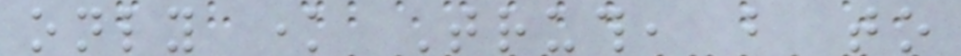only know Truth, but to
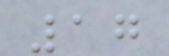17
